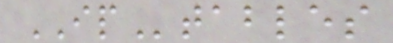IPtables
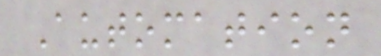Automation
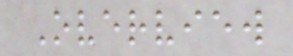Overview
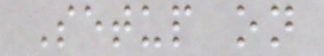Setup on
